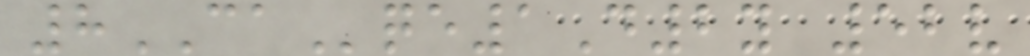8CAqe1D2y 52v
